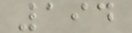194
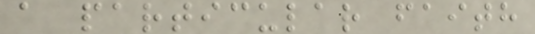a particular faith
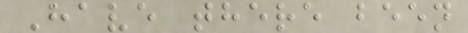Have there been
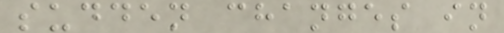sudden changes in
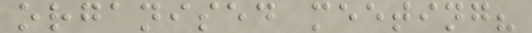organised meeting?
